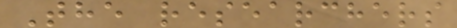The researchers
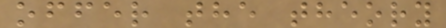offer the theory
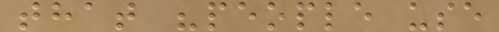that "people use
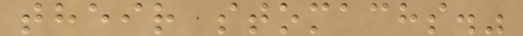their stomachs."
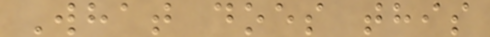What does this
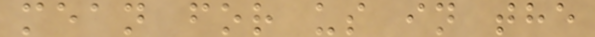mean for us in the
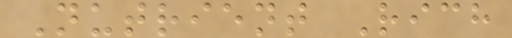Nutrient Rich
